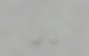-
